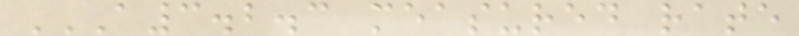A3.2.3 MEASURED RATE
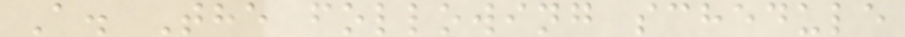A. The following schedule
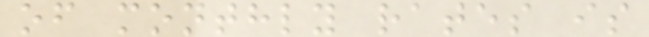of monthly rates is
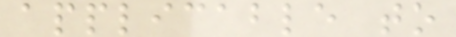applicable to
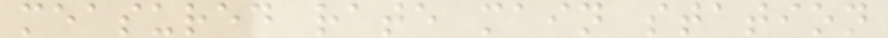measured rate main station
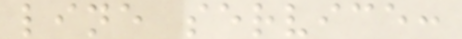line service:
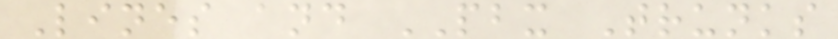Lines and PBX Trunks
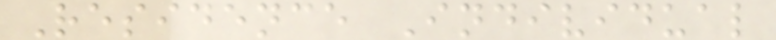Residence Individual
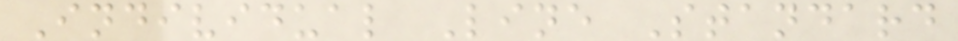Individual Line Standard
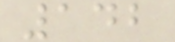142
